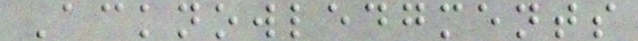Acknowledgments
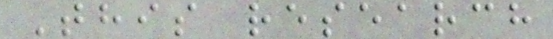This research
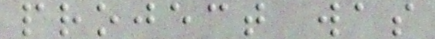project was
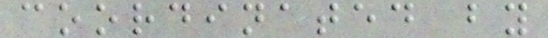coordinated by
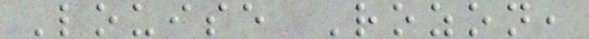Louise Rozon,
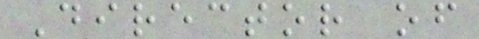Director of
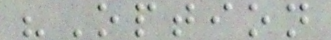"Option
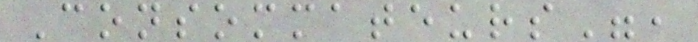Consommateurs",
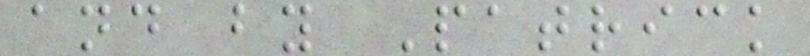and by Patrick
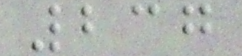237
